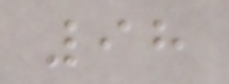98
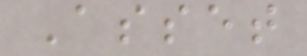Asset
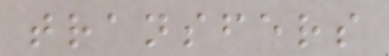transfers
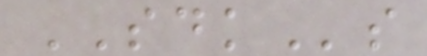SDKs
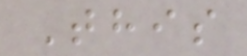This
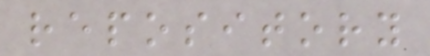repository
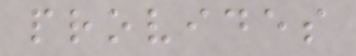provides
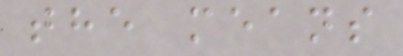the means
